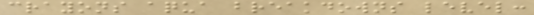crayons aqua breakdowns level:
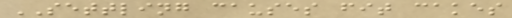SETTLING causes fit cakes
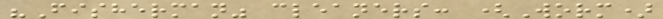"Fisherman" cleaners: (Worm)
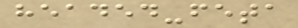headed-feta
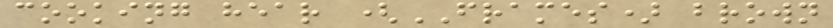cooking hear (FRAMES) brown
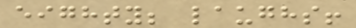eighty; laughs!
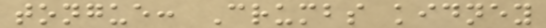tongue: Crumbs kidney
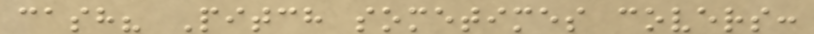cash? Pitch sometimes covers:
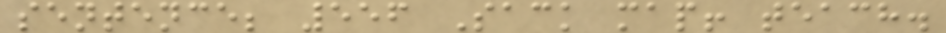sentence; 556 Sack map! teach.
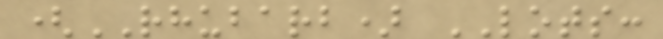(RHUBARB) LOTS:
